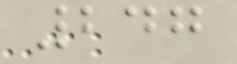247
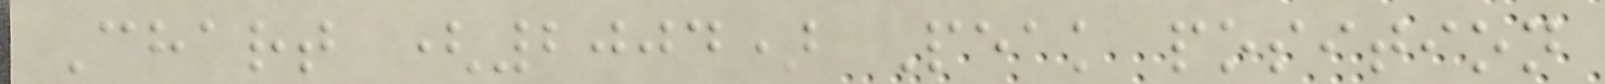Chart (2004) Peak position
